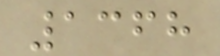1368
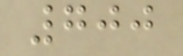700
